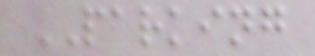PARKING
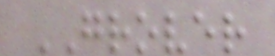GROVER
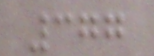377
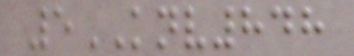5KNV848
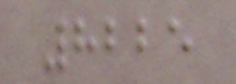8225
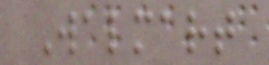Walmart
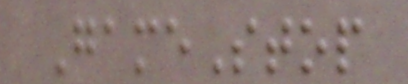GameStop
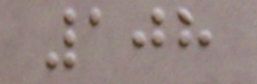108
